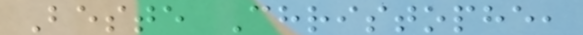Beste Christophe,
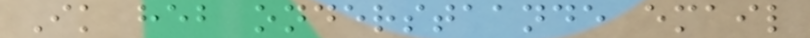Ik heb onderstaande email
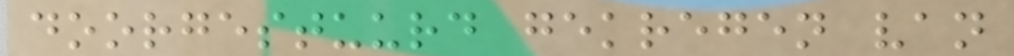doorgestuurd gekregen van
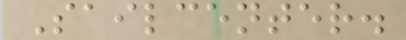Sailcenter.
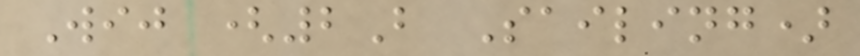Wij (2B Sailing)
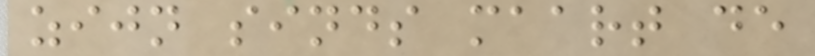zijn sinds maart de
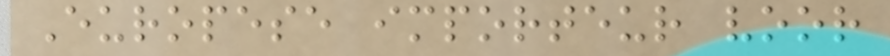Europese importeur voor
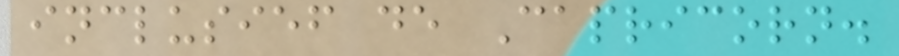inclusief de Capricorn.
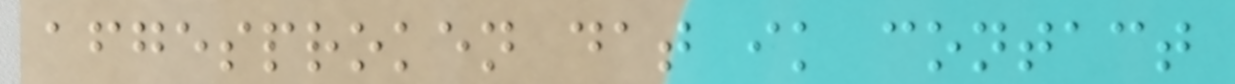afgesproken dat ik contact
